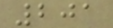201
